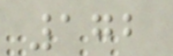172
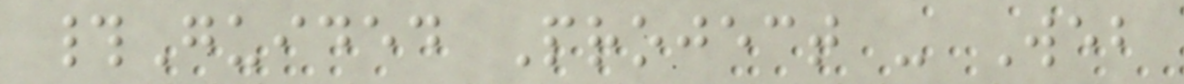#Guided Project - Web
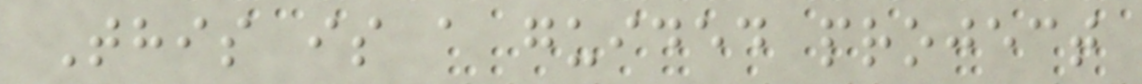This is a guided project
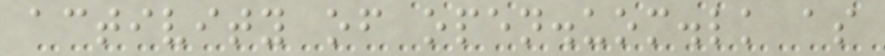activity of open.uom.lk as
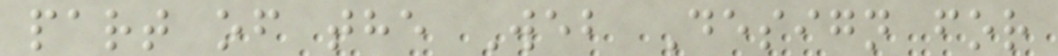part of the Web Design for
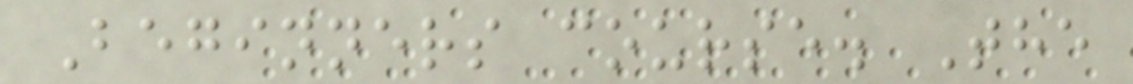Beginners course. The
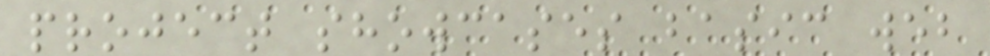project showcases basic web
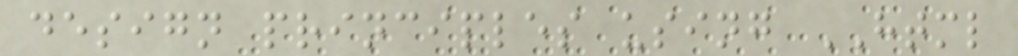design principles using HTML
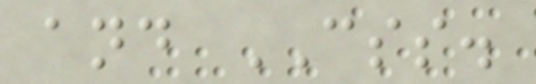and CSS.
